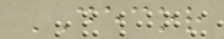DECOR
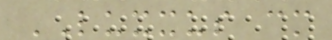LUXXUS cm
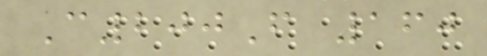C200F 160
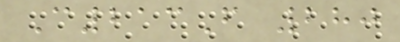C213F 280
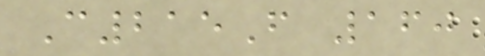C215F 160
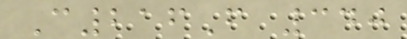C216F 340
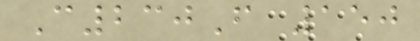C230F 150
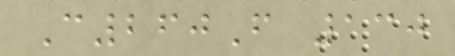C260F 130
